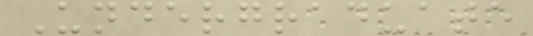Undergraduate
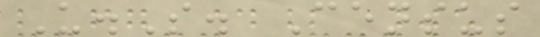U.S. Census
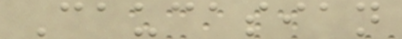Caucasian
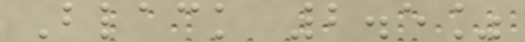Black 2.5%
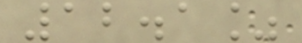12.1%
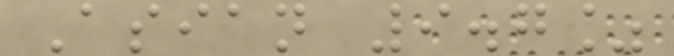Asian 9.7%
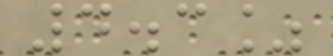4.3%
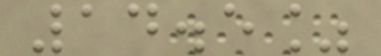14.5%
